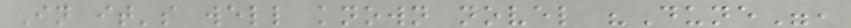In it's well known novel "Dune",
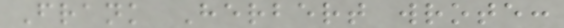Frank Herbert wrote:
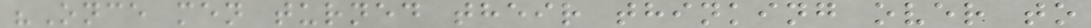"Once men turned their thinking over to
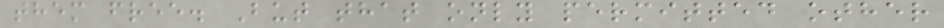them free. But that only permitted other
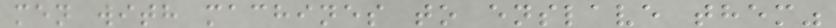men with machines to enslave them"
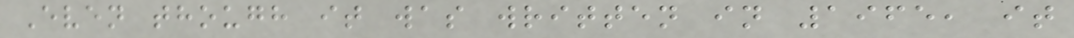Even though it was written in 1965, it
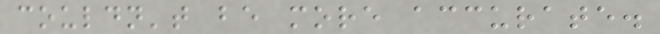couldn't be more accurate.
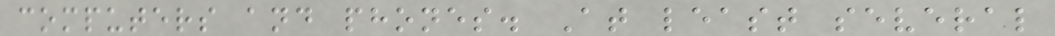computers and phones. At least several
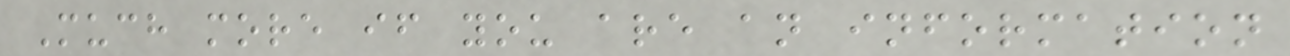Much more if you are an information
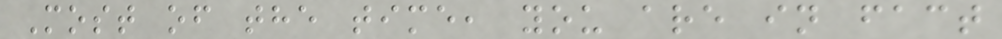Most of the time, you are in fact
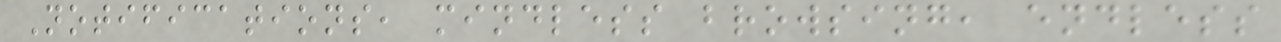Notifications, mindless browsing, endless
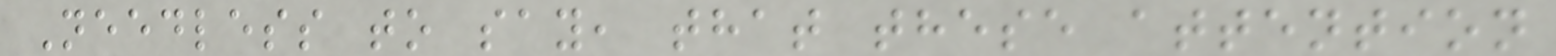Needless to say, that these attention
